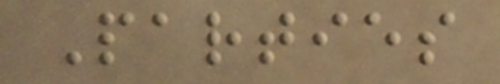Parties
